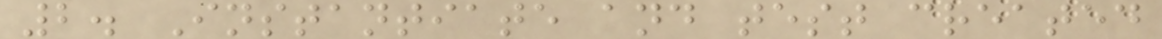2. Instantiate and test created
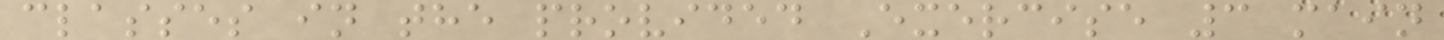classes in the provided Exercise 3 main
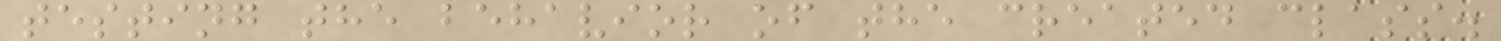testing the behavior of the created class.
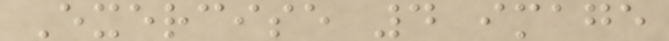Exercise 4 image
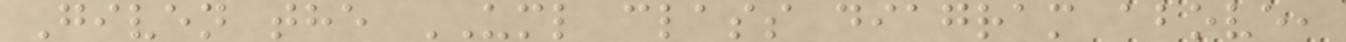Given the UML class diagram above,
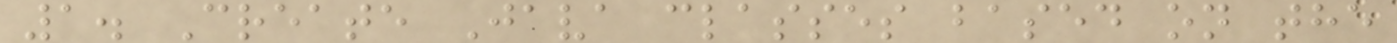1. Create Java classes based on the
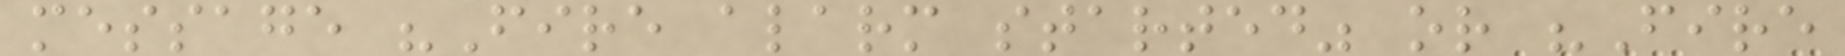message "Fire alarm started" or "Fire
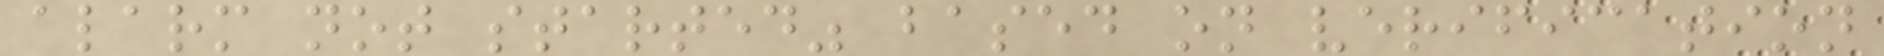alarm not started" based on verification
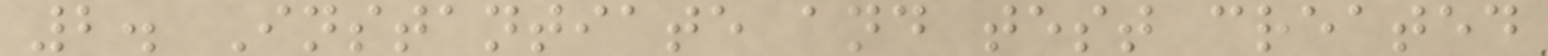2. Instantiate and test created
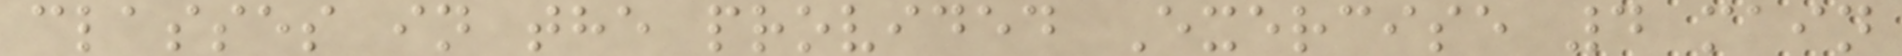classes in the provided Exercise 4 main
